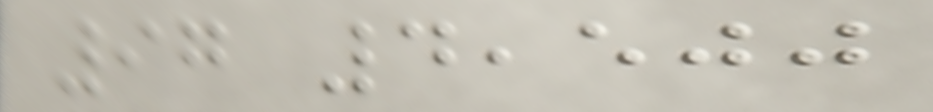97 4,500
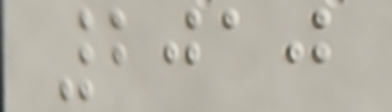2010
